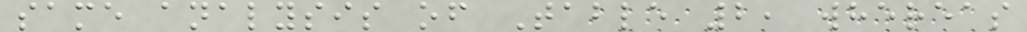same analysis of Table 2, whereas
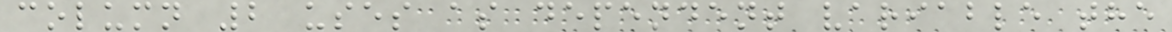column 2 uses as dependent variable the
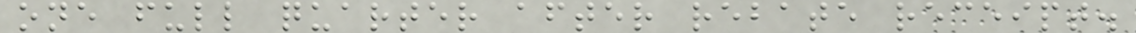one full quarter after rebate receipt.
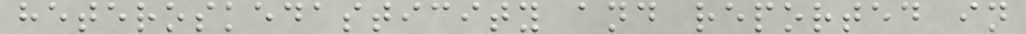heteroskedasticity and reported in
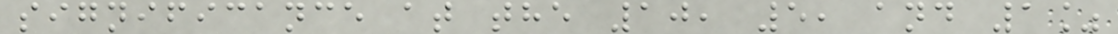significance at the 10, 5, and 1%
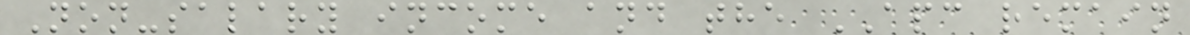Non-salary income and the APC remain
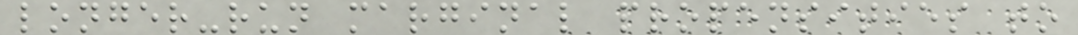longer-run marginal propensities to
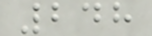248
